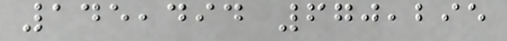145,494 670,295
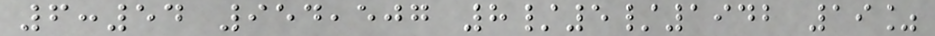6:54 954,507 8/5/1942 19%
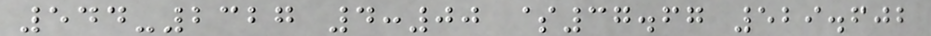544-2327 4:00 $37.67 529.602
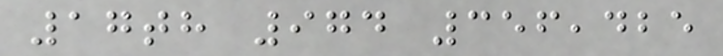17th 974 356,425
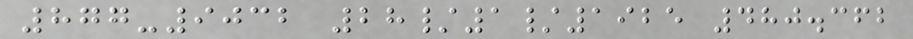877-9032 28/1/1925 480.362
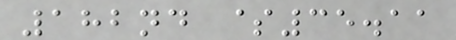182nd $35.11
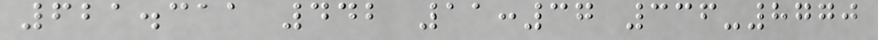621.311 442 11:37 336-8770
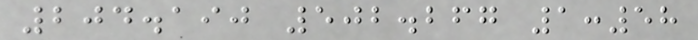204.190 502.267 1:58
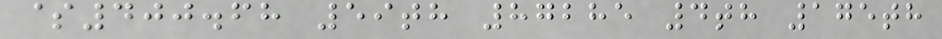$400.68 59th 87285 4th 175th
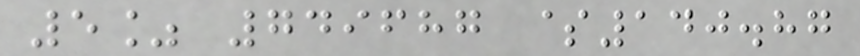5% 749687 $140.87
